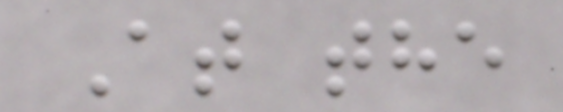At the
